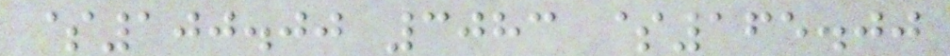$100.00 3083 $165.00
